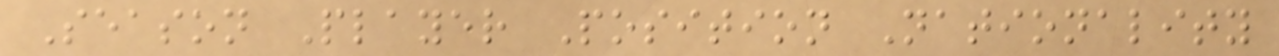Season Player Position Nationality
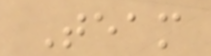Team
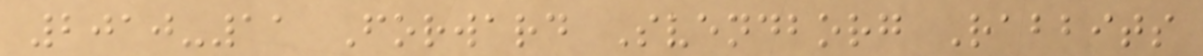2010-11 Forward Svendborg Rabbits
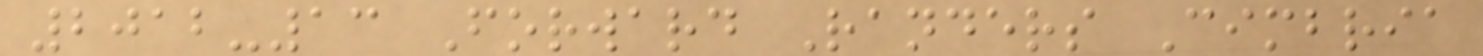2012-13 Forward Randers Cimbria
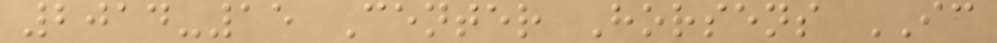2014-15 Center Horsens IC
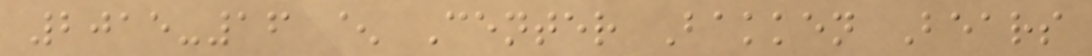2015-16 ^ Center Bakken Bears
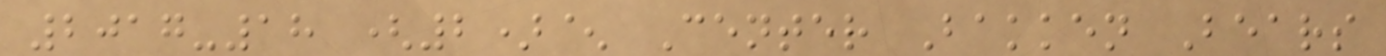2017-18 (2)^ Center Bakken Bears
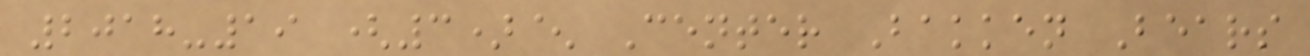2018-19 (3)^ Center Bakken Bears
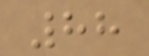88
